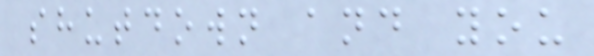shutdown and you
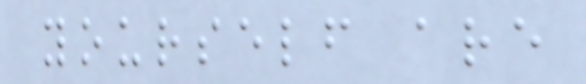yourself are
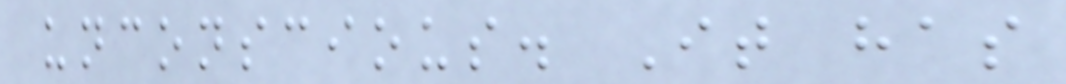unconscious. It has
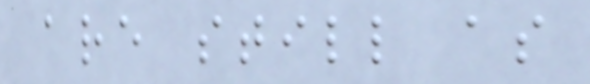are still as
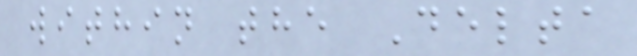within the Delta
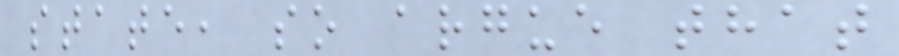state, so argue that
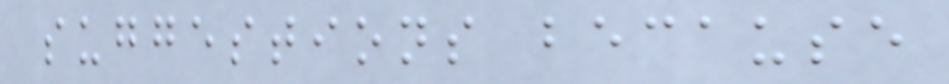suggestions because
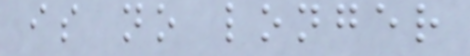is no longer
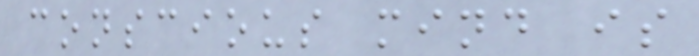conscious mind is
